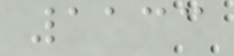1133
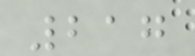217
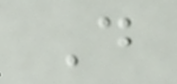D
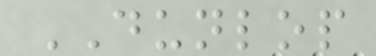DUNLOP
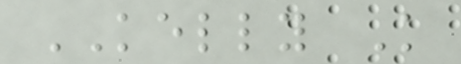KELLY K
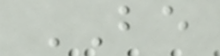BE
